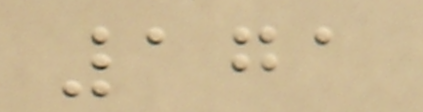171
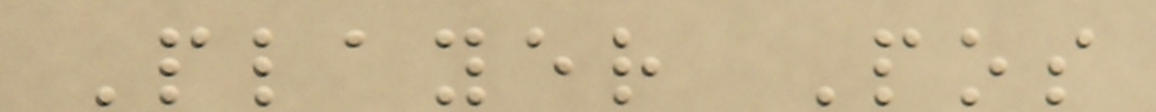Player Pos
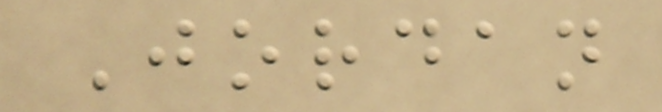Jordan
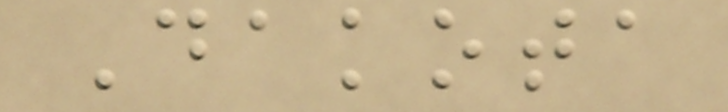Dakota
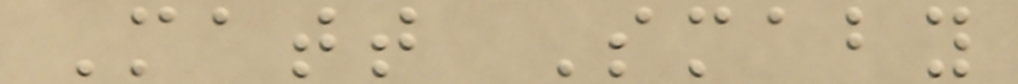Matt Smaby
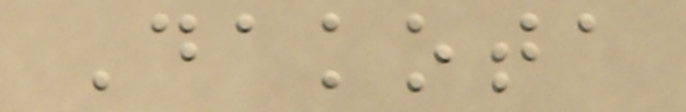Dakota
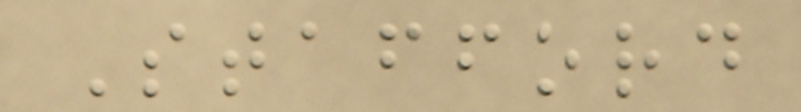Stafford
